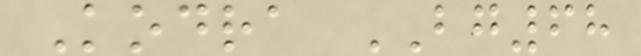Kodra BG68
